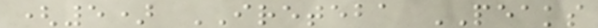(5) IRETEBA PEAKS
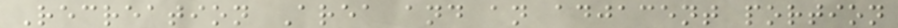Recreation Area and an adjacent portion
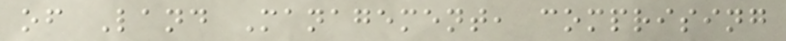of Land Management, comprising
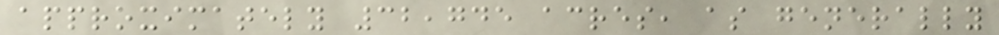approximately 32,745 acres, as generally
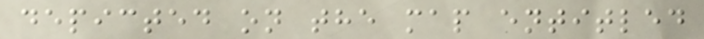depicted on the map entitled
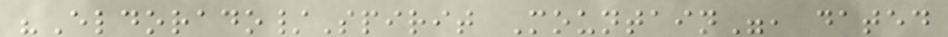"Eldorado/Spirit Mountain", dated
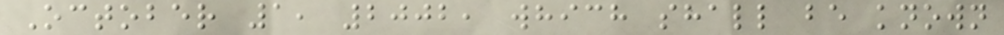October 1, 2002, which shall be known
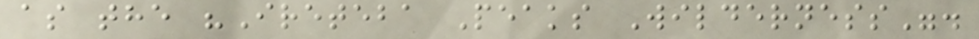as the "Ireteba Peaks Wilderness".
